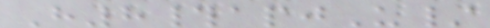H8#apjU/
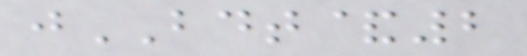jBDT&2
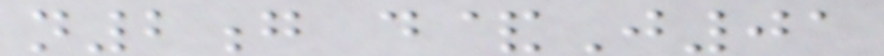n2g d&J01
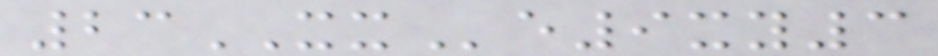23XXe9xy3
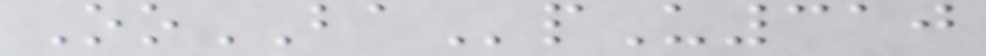OoBApU310
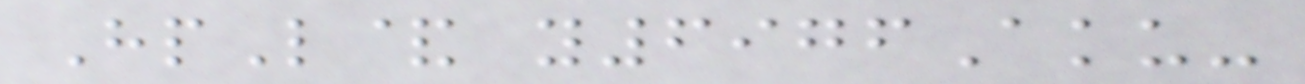HpL& y6976Aku-
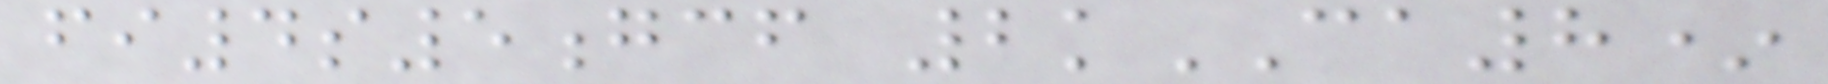fi4s5gcf 2kCA8*
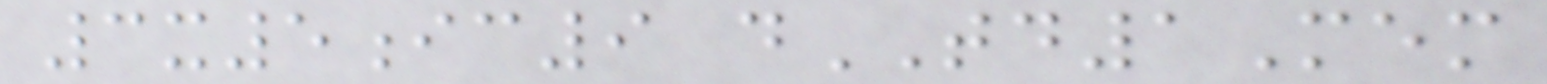3x5ic9 dTD1Mem
